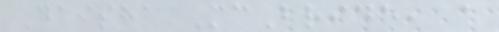Daisha McBride, a
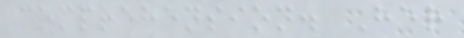comprehension. Her
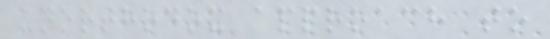unorthodox approach to
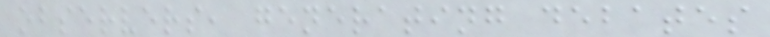observers, generating debates
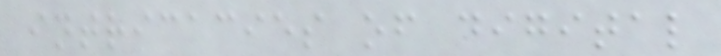intricacies of digital
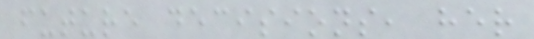future decisions, her
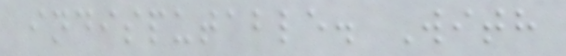indisputable. With
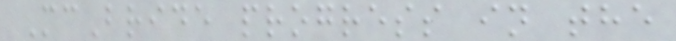McBride progress in the
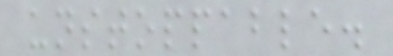unstoppable.
